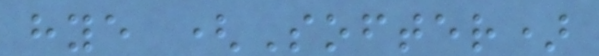hye (Softer)
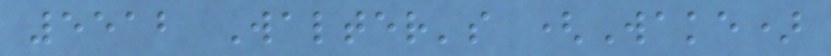5512 Walter's (Wake)
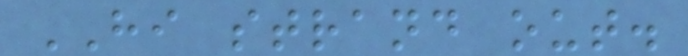HI strand out.
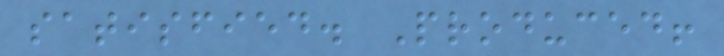satisfied. Produced!
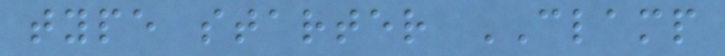type starter CLAMP
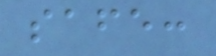safe:
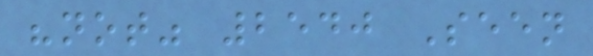"not" 2540 Seen
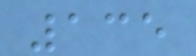135
